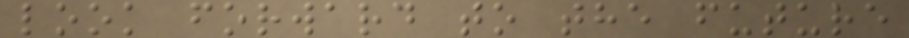look forward to the future
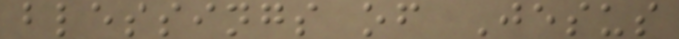blessings of Jesus
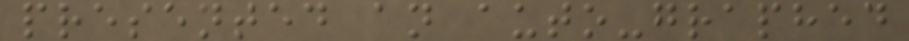presented an auto-graphed
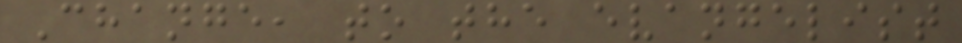Change, to the evangelist
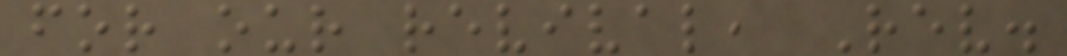for our revival, Rev.
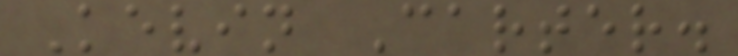Kevin Carter.
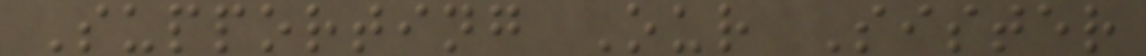Supporting Our Sister
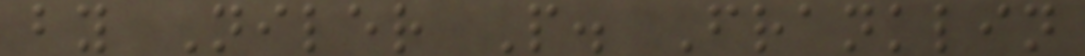by Niler P. Franklin
